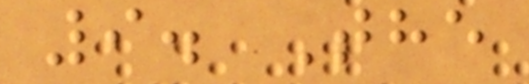9. The
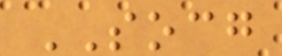SOCG
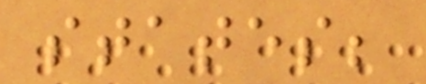states;
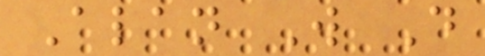Alan W D
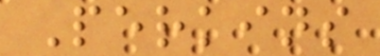Perkins
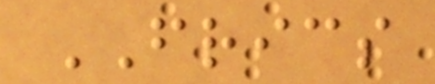FRICS
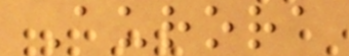Aurora
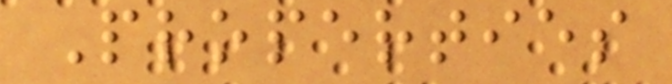Properties
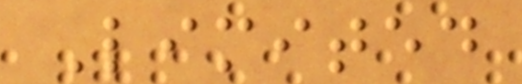Limited
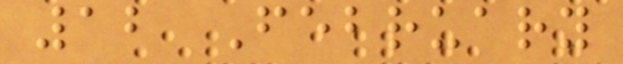12 February
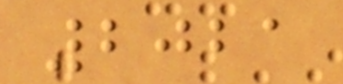2021
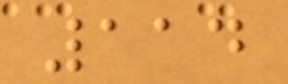114
